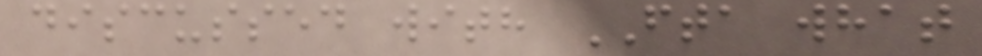discussed with FTA what
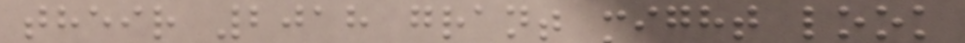their 2018 grant might look
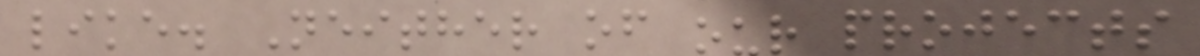like. Neither of our projects
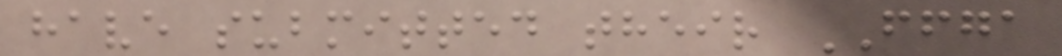have submitted their FFGA
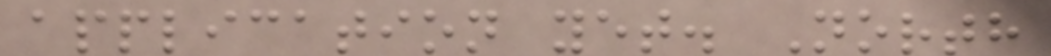application yet. North
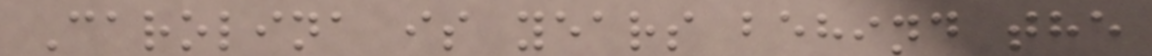Carolina is years behind the
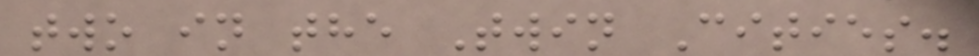two in the Twin Cities.
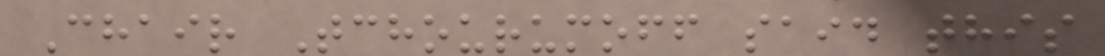Chair Tchourumoff said this
